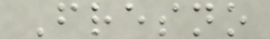Fresno
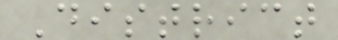District
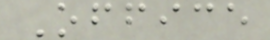Office
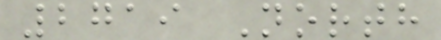2719 North
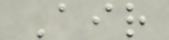Air
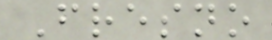Fresno
